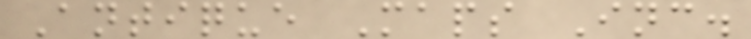Antique Maps Inc.
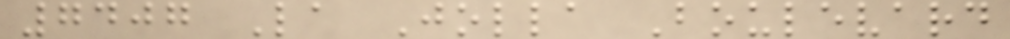7407 La Jolla Boulevard
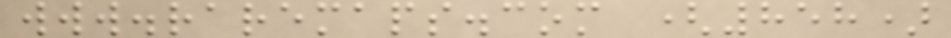www.raremaps.com (858)
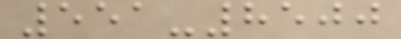551-8500
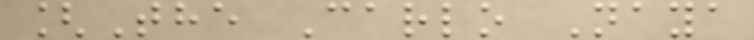[The Carlo Naya
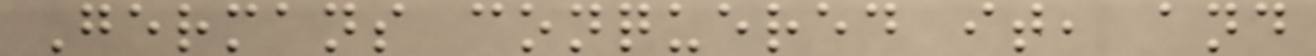Germans conquered it, and
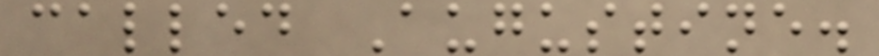called Augustine.
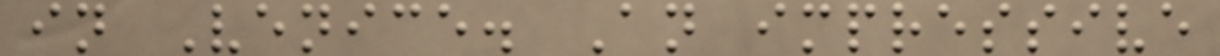in Venice. An impressive
